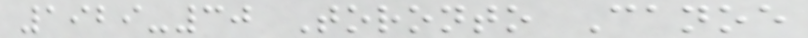1929-30 Toronto Canoe
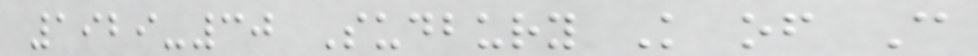1929-30 Sudbury K of C
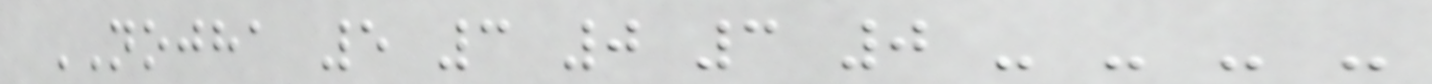NOJHA 5 3 0 3 0 - - - -
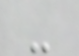-
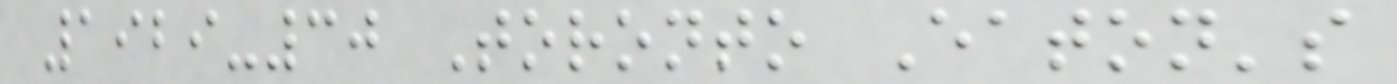1929-30 Toronto Eaton's
